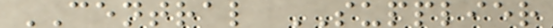CENTRAL SUPPLIER
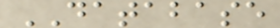DATABASE
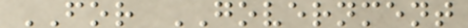FOR GOVERNMENT
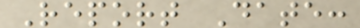Report Date:
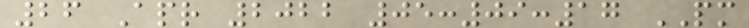26 Apr 2022 05:09:17 PM
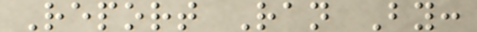Report Ran By:
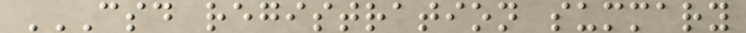CSD REGISTRATION SUMMARY
